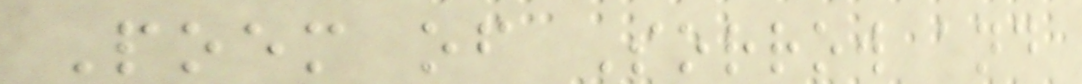Poem of Sorrow and
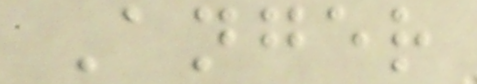Anger
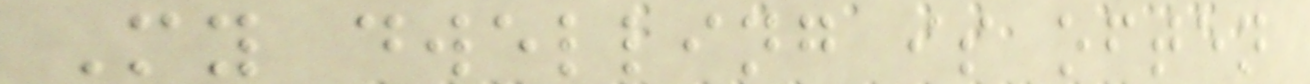My dwelling is often
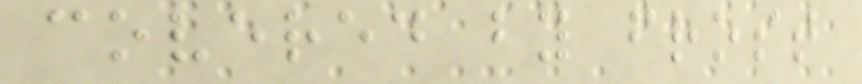covered by frost
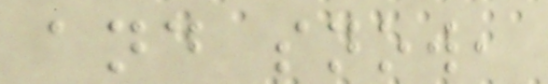and snow,
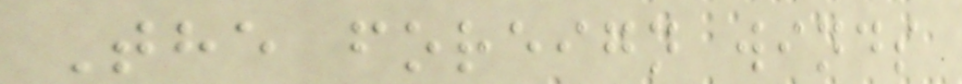The foreign winds
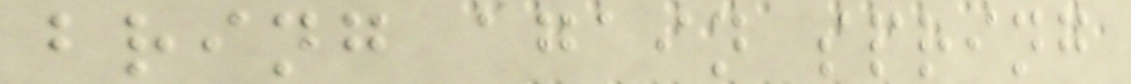bring again spring
